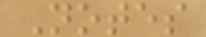Notes
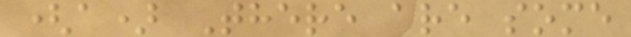(a) There are some
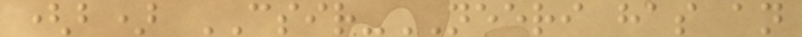(b) CSIR-NEERI has an
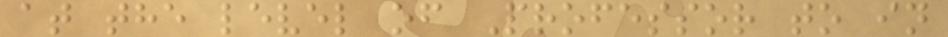at the level of Professor to in
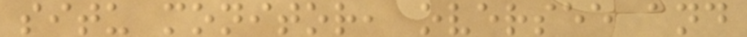situ monitor, oversee and
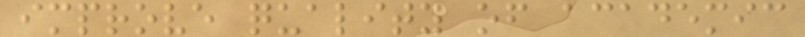improve quality of academic
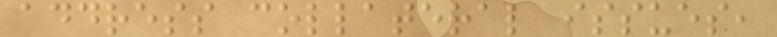address collateral issues,
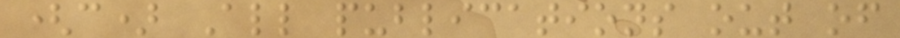(c) All publications out of
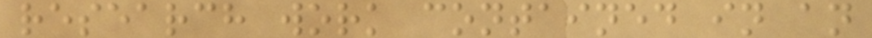research work contained in an
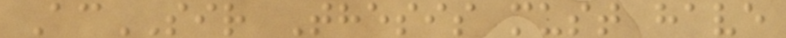AcSIR Thesis must have
